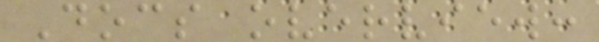Docs overview:
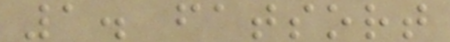1. fatsort
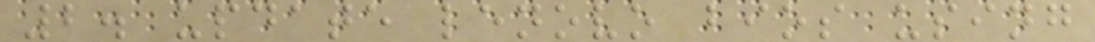2. update lenovo bios using
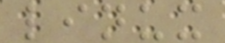linux
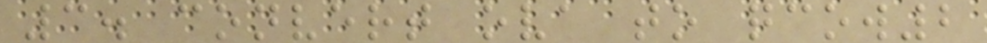3. convert ova to qcow2
